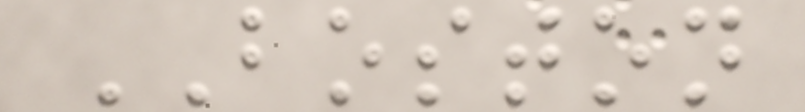BOSTON
